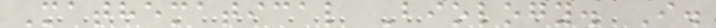Mathematical Biology. I.
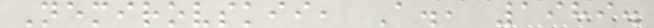Nemirovskii, A., 1989.
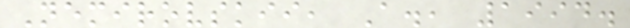Nemirovskii, A., 1994.
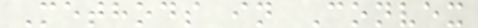Methods in Convex
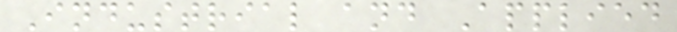Industrial and Applied
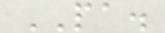PA.
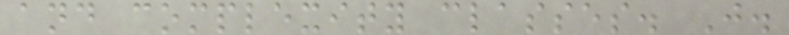and complexity classes. J.
